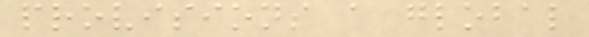provisions a global
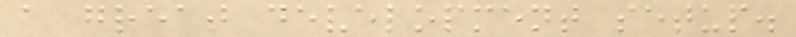a great development setup.
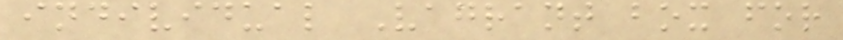individual Vagrant box for
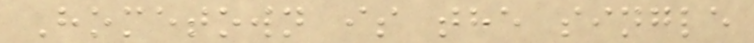Hometown is the single
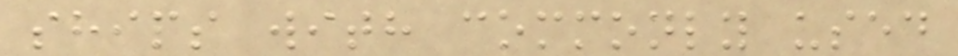ships with commonly used
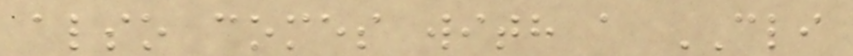also comes with a CLI
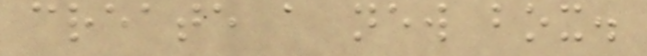create a new box.
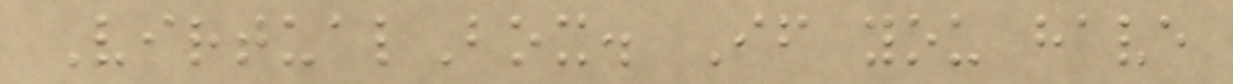VirtualBox. If you have
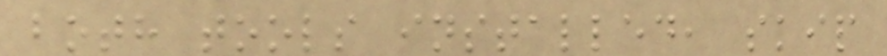both tools installed, skip
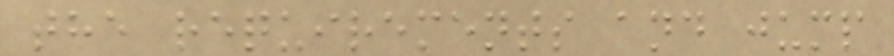the requirements and jump
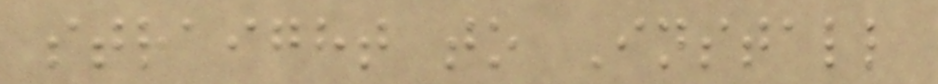straight to Install
